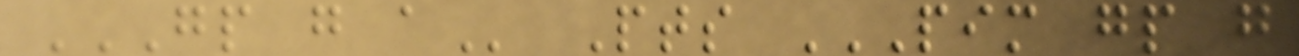GP G A Pts PIM GP G
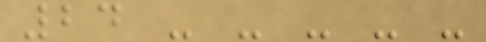24 - - - - -
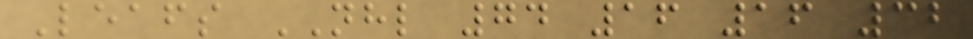Leafs NHL 74 16 16 32
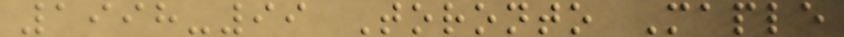1998-99 Toronto Maple
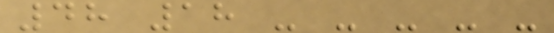48 18 - - - - -
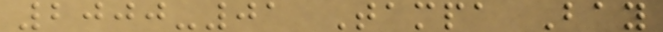2000-01 Tampa Bay
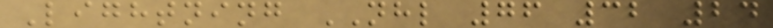Lightning NHL 76 32 24
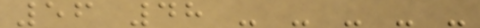56 48 - - - - -
